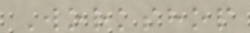Workshop
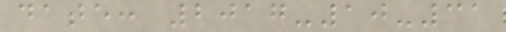date: 2017-10-31
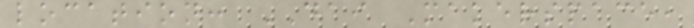location: DAI Makerspace,
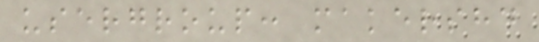usergroup: makershd
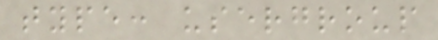type: usergroup
